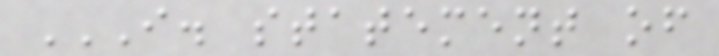I. STATEMENT OF
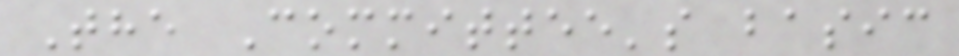The Committee's basic
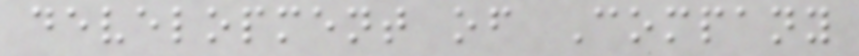development of Company
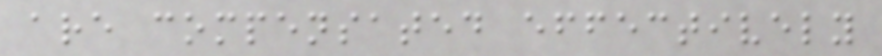are compensated effectively
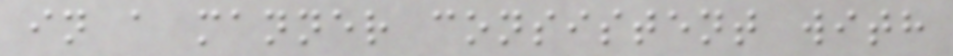in a manner consistent with
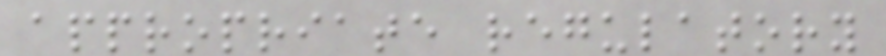appropriate regulatory
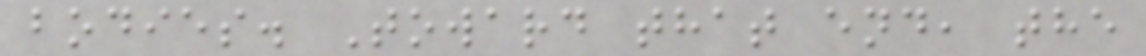bodies. Toward that end, the
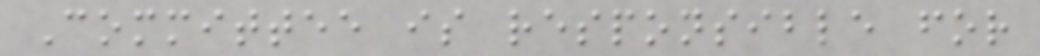Committee is responsible for
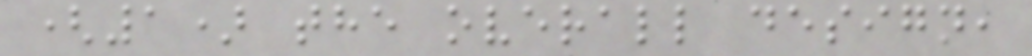(1) the overall design,
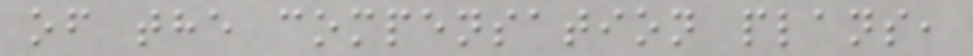of the compensation plans,
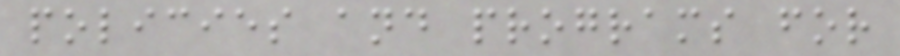policies and programs for
